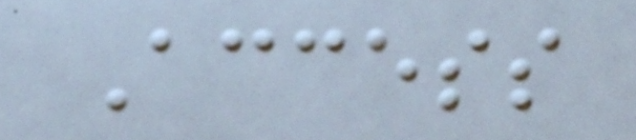Access
